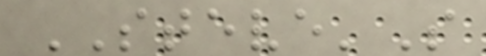STEVE'S
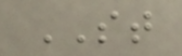ST
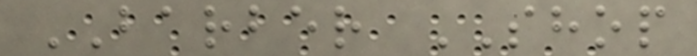BARBER SHOP
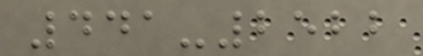441-2522
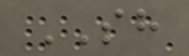SH
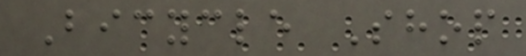Bicycle Shop
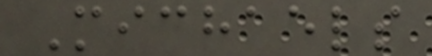Michaels
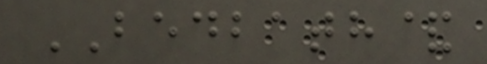BEDBATH&
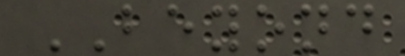BEYOND
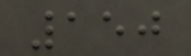150
